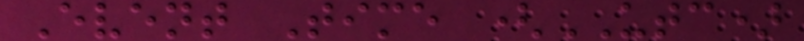Event Time (UTC)
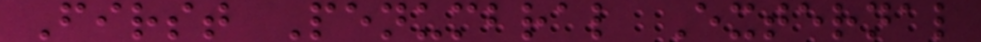First Penumbral External
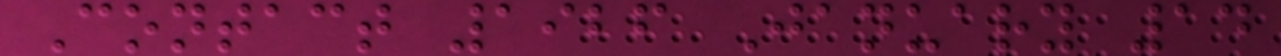Contact 1926 January 14
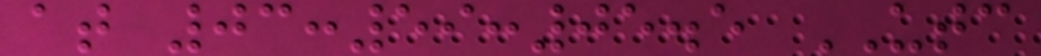at 03:59:05.5 UTC
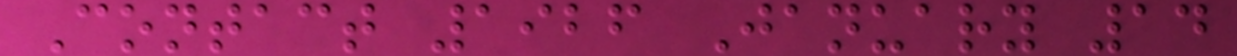Contact 1926 January 14
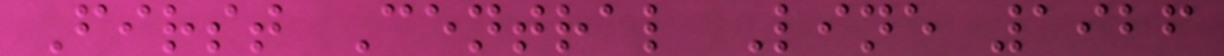First Central Line 1926
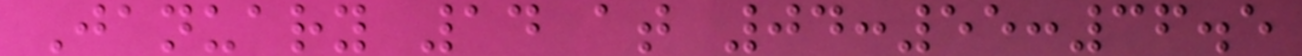January 14 at 04:55:36.5
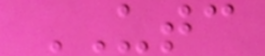UTC
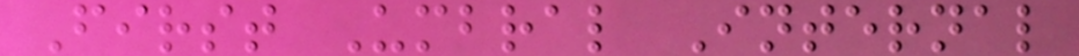First Umbral Internal
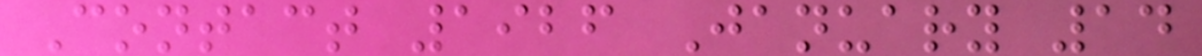Contact 1926 January 14
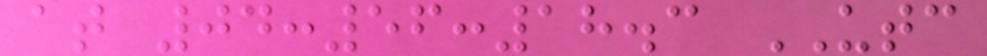at 04:56:18.3 UTC
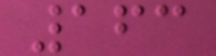163
